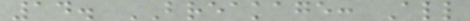14. BREAKAGE: All
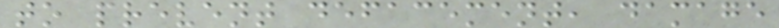to prevent defacement, damage
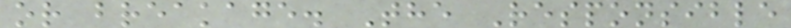or breakage. The Responsible
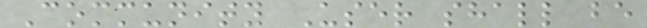Community User shall be
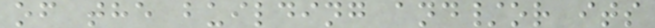of the building and/or its
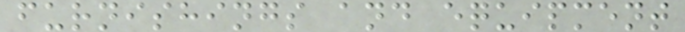furnishings and equipment
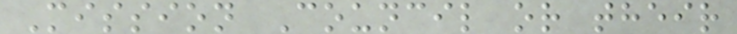Mission Council or their
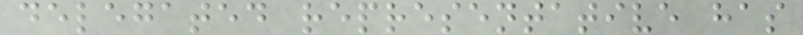delegated representative has
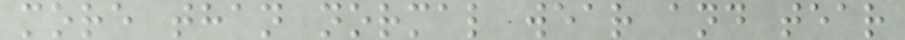more than normal wear and tear
